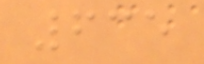635
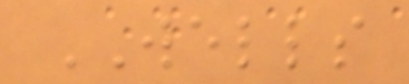WELLS
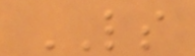LS
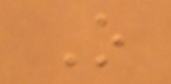O
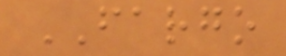FARGO
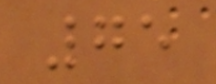75
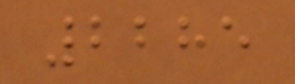2285
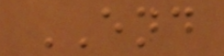END
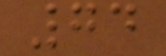74
